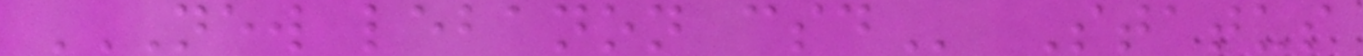NEW LEBANON CSD Status
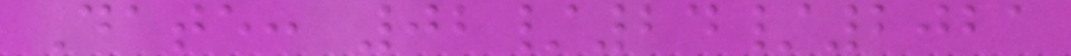Date: 02/24/2021
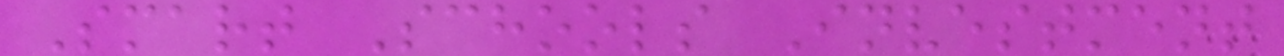Smart Schools Investment
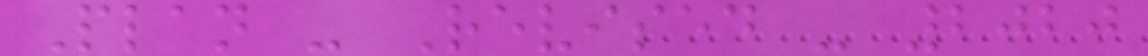Plan - Revised - 2020
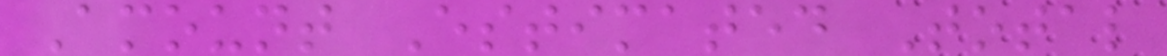Amount Estimated Total
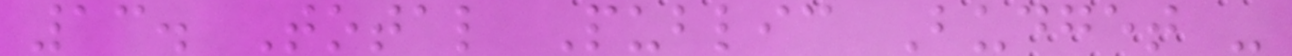13. Total Public Budget -
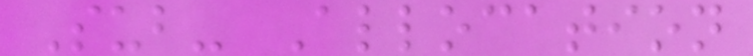Sub- Allocation
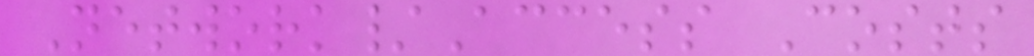Network/Access Costs
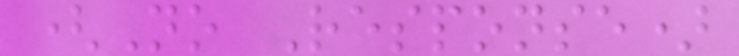(No Response)
